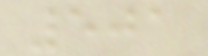501
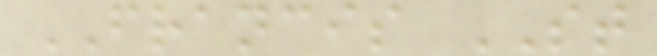FRANCIS ST
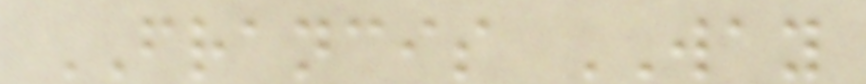FRANCIS WAY
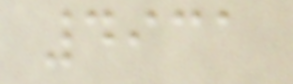4931
